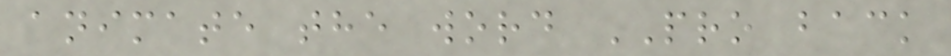animate the word PRO back
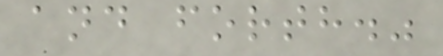and forth."
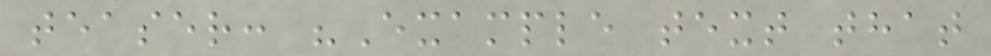teaser: "Example text that
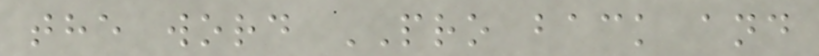the word PRO back and
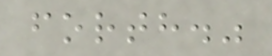forth."
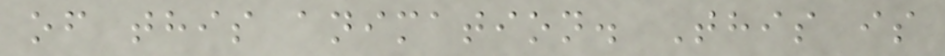of this animation. This is
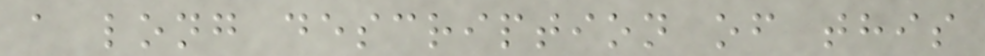a long description of this
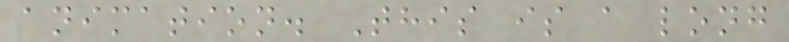animation. This is a long
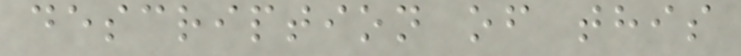description of this
